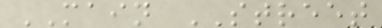MAIN STREET
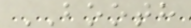BOOTH
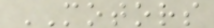MOTORS
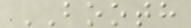BOOTH
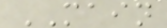MAIN
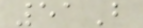51B
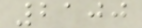2100
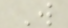W
